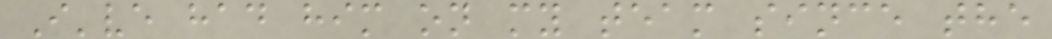I've had him on my team since the
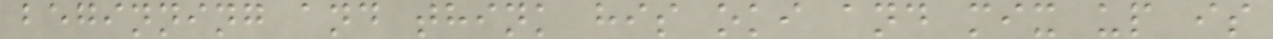beginning and think his oki and mix up is
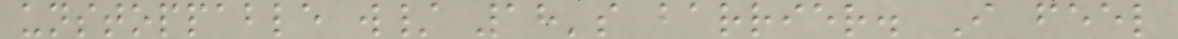unstoppable w/ 18's barrier. I feel
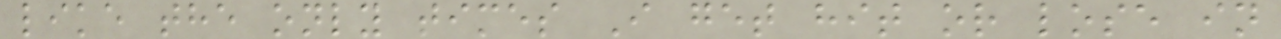like the only times I get hit or lose in
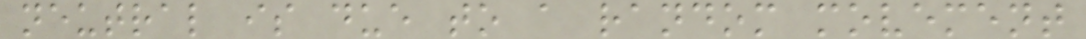neutral is due to a random movement
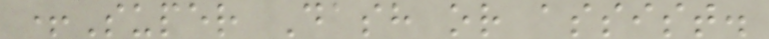+Super Dash or assist.
